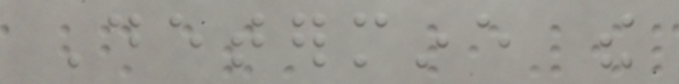Determine the
